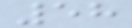58
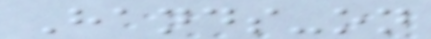Hands-on
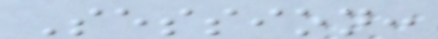Session:
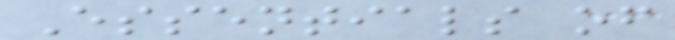Essentials of
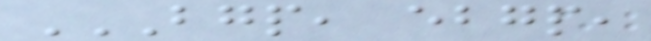BGP, EBGP,
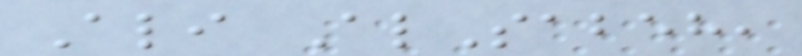Ali AlSabeh,
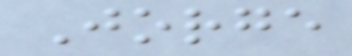Jorge
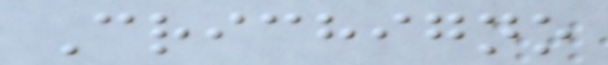Crichigno
